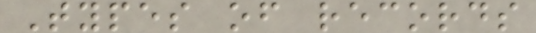Types of records
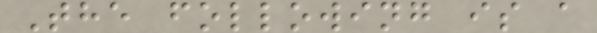The following is a
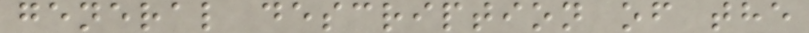general description of the
